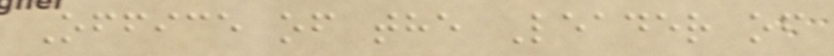Office of the Leader of
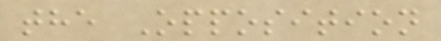the Opposition
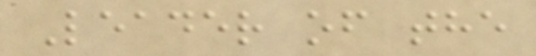Leader of the
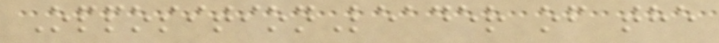OppositionLeader of the
